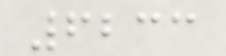6233
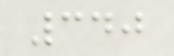340
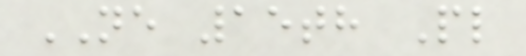NE 15th Pl
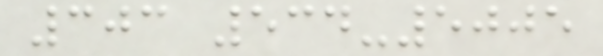303 534-5005
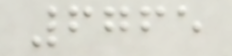6765
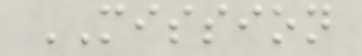MISSION
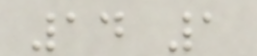14 1
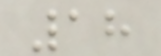18
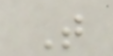T
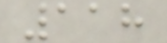118
